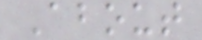About
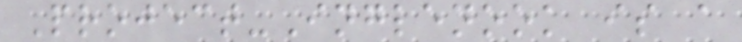Project-Inglenook is a
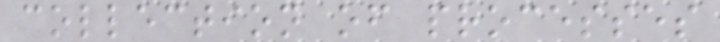collection of processes
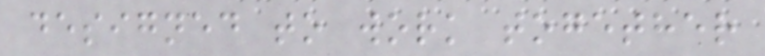designed to work together
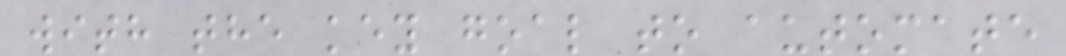with the key goal to automate
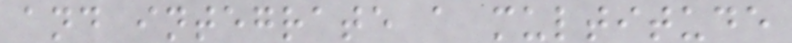and integrate a multitude
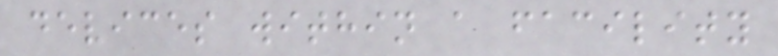devices within a facility
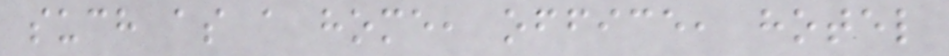such as a home, office, hotel
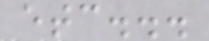etc...
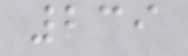239
